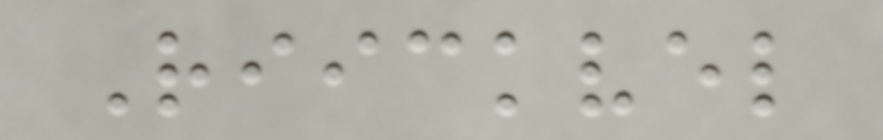Riickvel
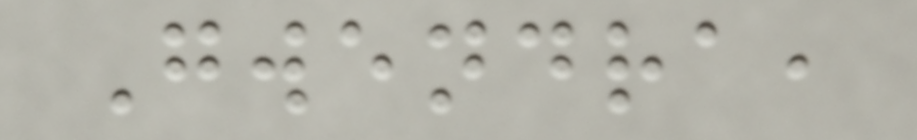Gwendra,
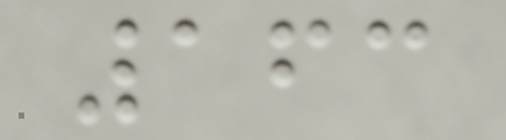163
